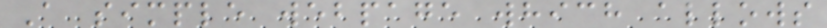A simple webpage which allows
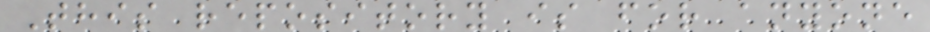This repository is for anyone
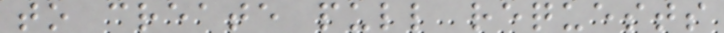to create pull requests
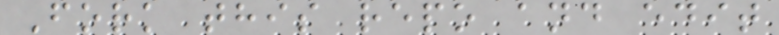Fork this repo and edit
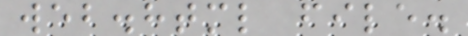web.html file.
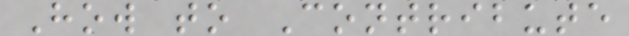How to Contribute
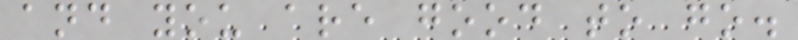and you are good to go.
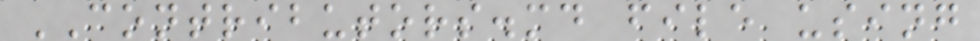CONTRIBUTORS.md file using
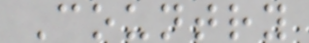Country
